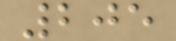205
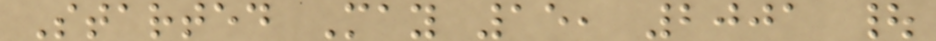Started May 15, 2001 |
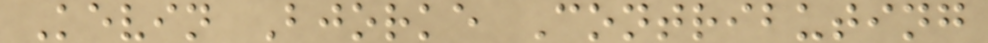Kevin Bjorke Contributing
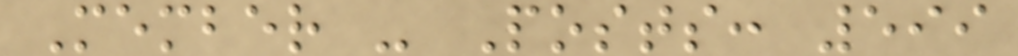Member - Posts: 599
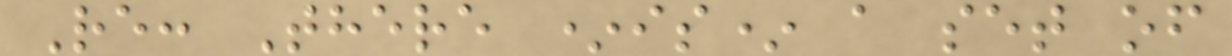Re: There *is* a set of
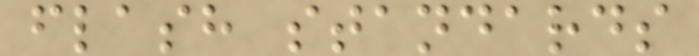flash standards
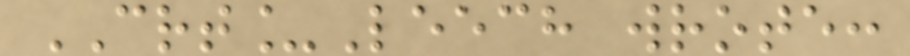CRT_Leech wrote:
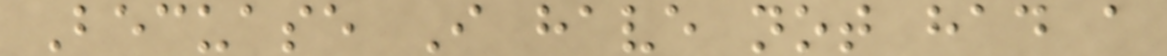Becuase I have not had a
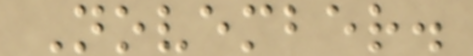November.
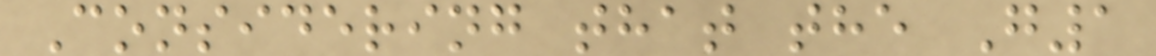Considering that the G1
